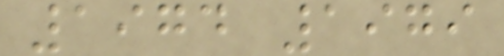1974 1979
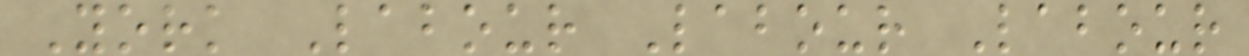York Labour Labour Labour
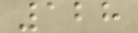128
